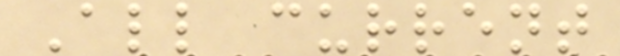All current
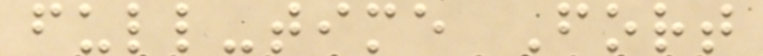full-time Fort
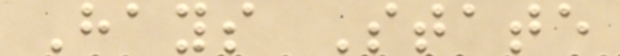Hays State
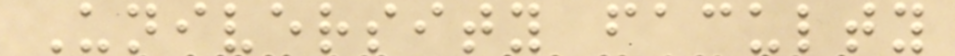University faculty
